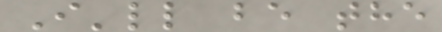I'll be the
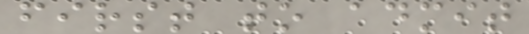first to admit
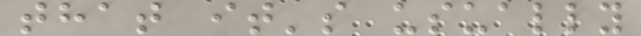that it's usually
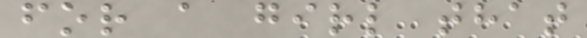for a girl that
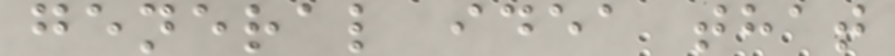general idea that
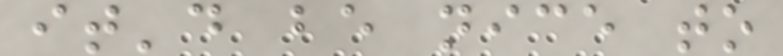it'd be nice to
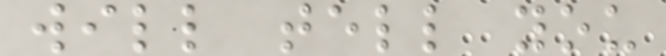will tell you
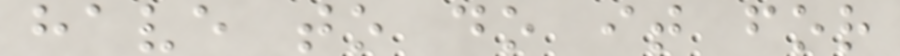have to do it for
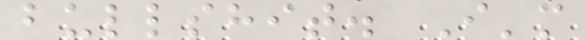bullshit. I'm
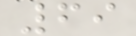69
